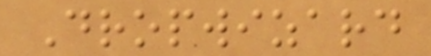Dropwizard
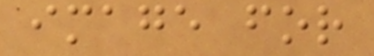image for
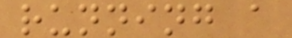running a
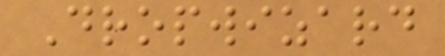Dropwizard
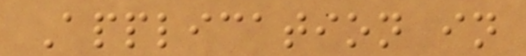Application in
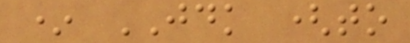* JDK (to
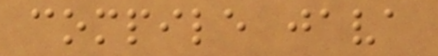compile java
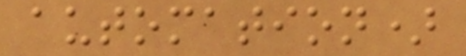automation)
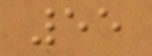55
